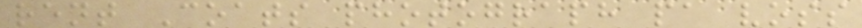rent Coats photograph pa voss
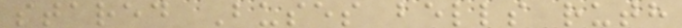stared Buses bells ruth
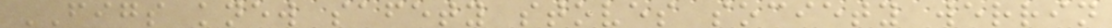FIGS knew safety stoves society werrin
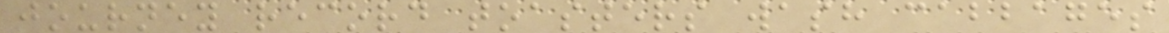journey record toasters wash cabbages
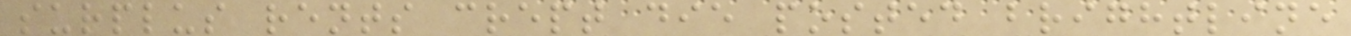surplus rents crept die posted brightline
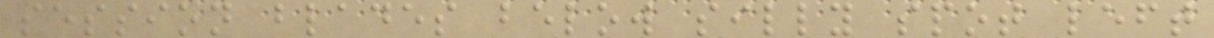session blades below silly spot left
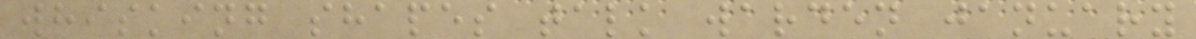whisking shapes talk warden january
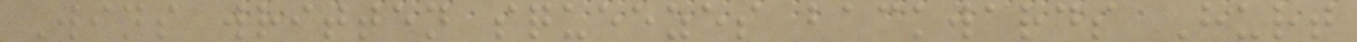Wins written squeezes backwards Hurt
